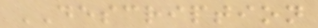DESCRIPTION
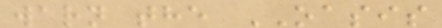warn the OASIS
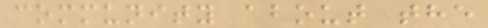community about the
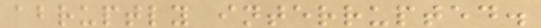abruptly interrupted.
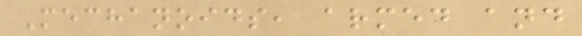Mechanoids, armed and
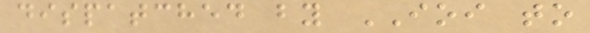dispatched by IOI to
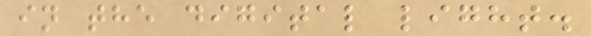in the digital light.
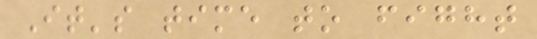It's time to fight
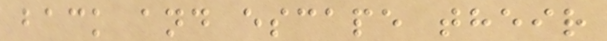back and escape their
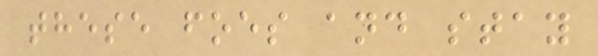these foes and stay
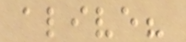alive?
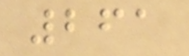261
